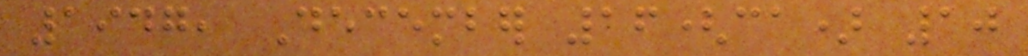1947, December 16(ca) 10
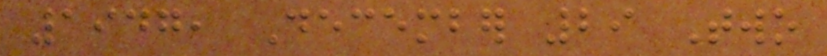1947, December 29 Two
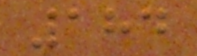184
